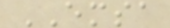EMSA
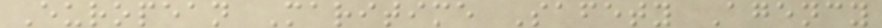European Maritime Safety Agency
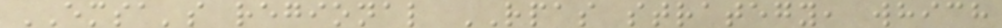EMSA's regional RPAS strategy, which
